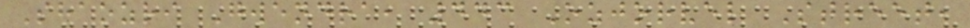Shaozri Gwendra, 443 Ozjorvel Street,
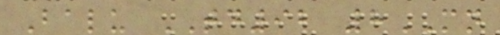Balu TD92 8MN
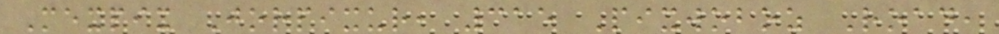Mexpix Jorpixur, 315 Pixwoboz Road,
